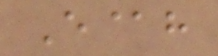E@h
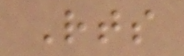Rts
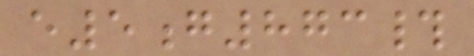e5g873#
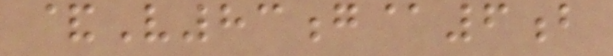&V83g@6b
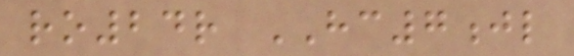ro24r HC7jl
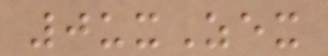0uxZex
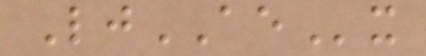LjAEx
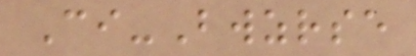Ci-Bwzrse
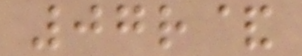07r&
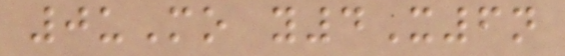0uMo y4X6n
